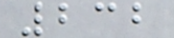232
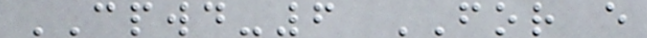CPWD-6 FOR e
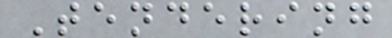Tendering
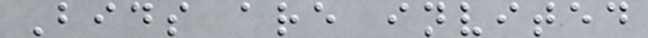Bids are invited
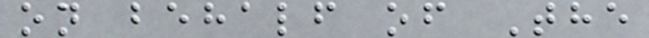on behalf of The
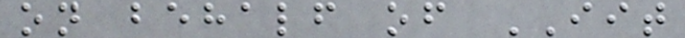on behalf of IIT
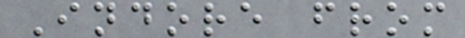Indore from
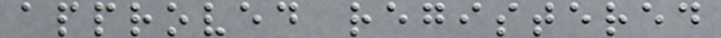approved registered
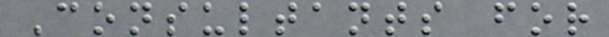Consultants for
